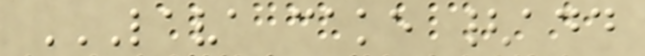LAVA CAKE {ADD
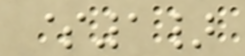$1}
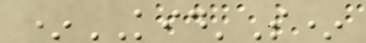*KID'S*
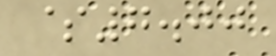$7.00
